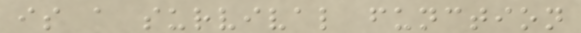is a survival function
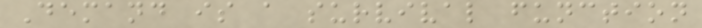Demand is a survival function
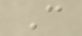C
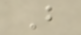B
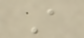A
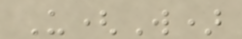U(W)
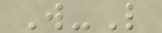W-L
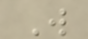W
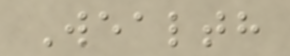Wealth
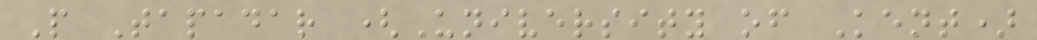P Tapadar (University of Kent)
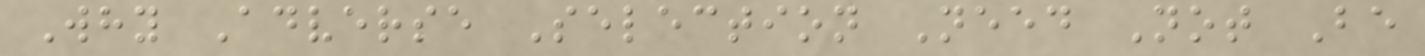Why Adverse Selection Need Not Be
